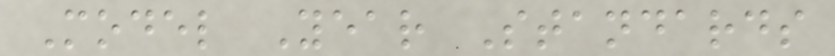Model Year Standards
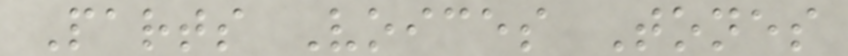Parts Voices Tones
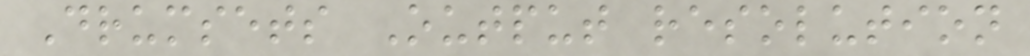Drumsets Output resolution
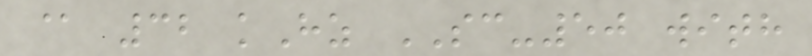@ 32 kHz SC-50 with
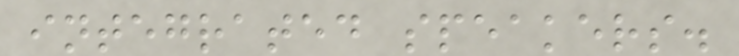integrated speakers.
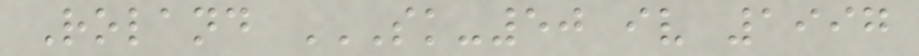Roland SK-50 IV 1997
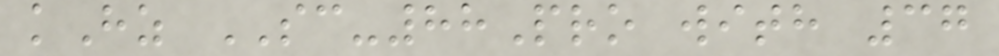kHz SC-88Pro with 37
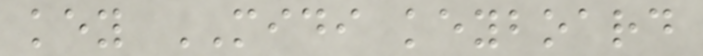key MIDI keyboard
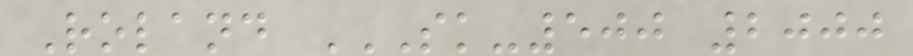Roland SK-500 2000
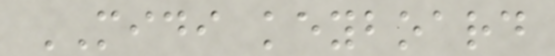MIDI keyboard
